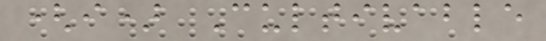(i) Cultivable
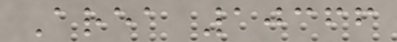Area 10366
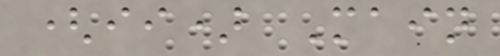(ii) Main
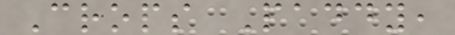Crops Paddy,
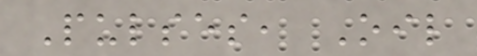Pulses, Oil
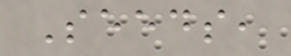Seeds,
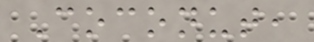Coconut,
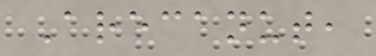Arecanut,
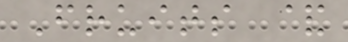Fruits &
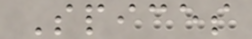Spices
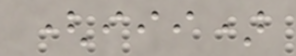(iii)
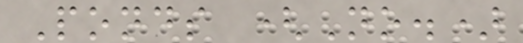Ponds (No.)
